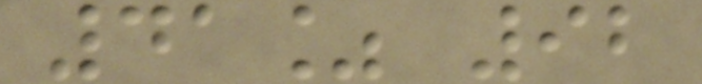41% 92
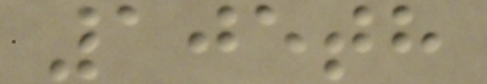105th
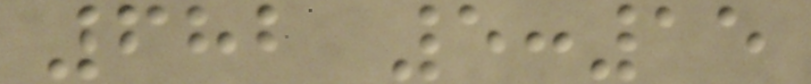682 5:15
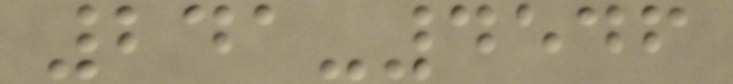241-4546
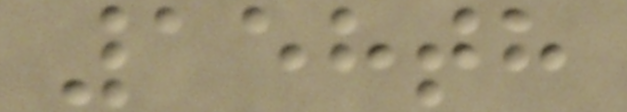158th
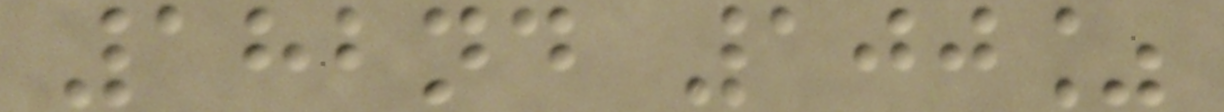182nd 100%
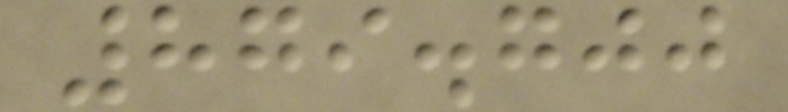879.700
